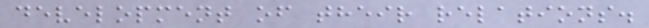development of their relations.
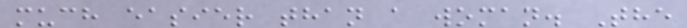much easier than a woman. The
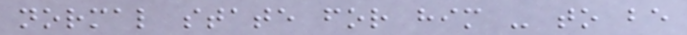normal state for him - to be
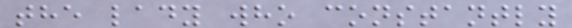the lady who constantly
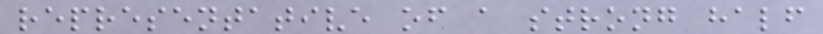representative of a strong half
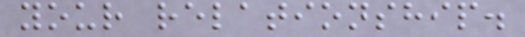your relationship.
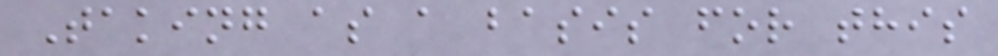Taking as a basis for this
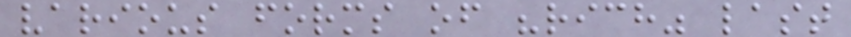various forms of "rich" last
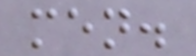men.
